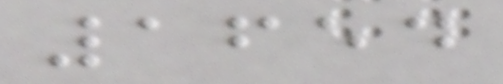1654
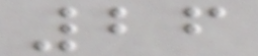26
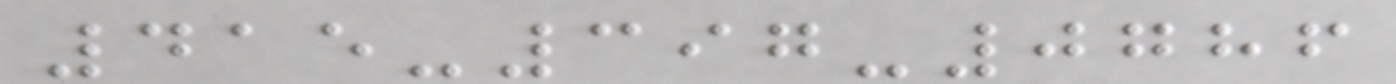415-397-0786
